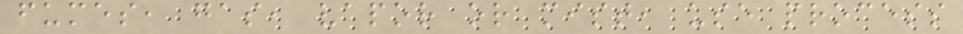fumes, gas, vapor or mist, use process
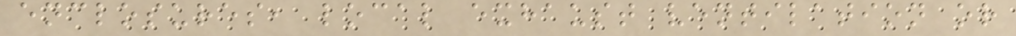enclosures, local exhaust ventilation or
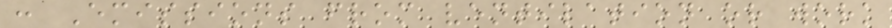: Emissions from ventilation or work
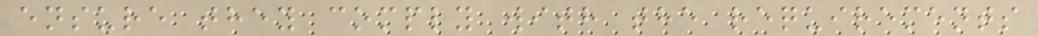ensure they comply with the requirements
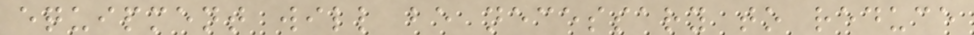equipment will be necessary to reduce
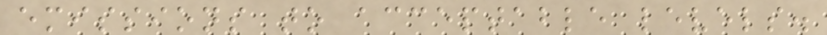emissions to acceptable levels.
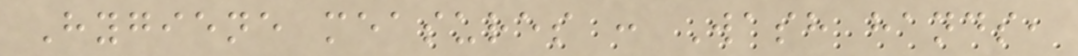Hygiene measures : Wash hands,
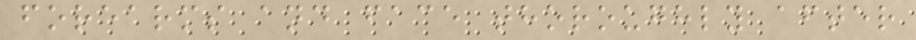forearms and face thoroughly after
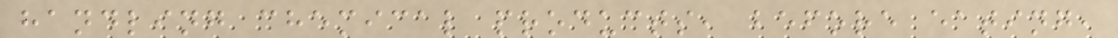handling chemical products, before eating,
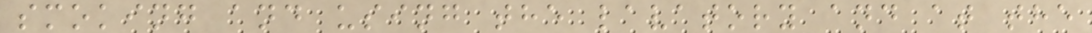smoking and using the lavatory and at the
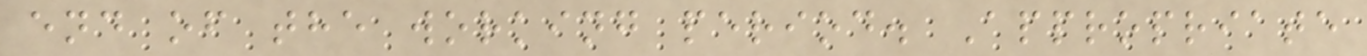end of the working period. Appropriate
